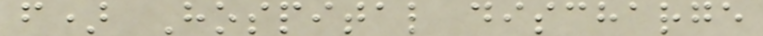f) Hospital discharge
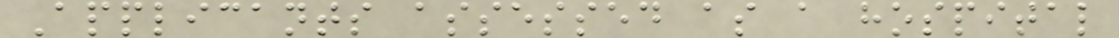Applicants assessed as a hospital
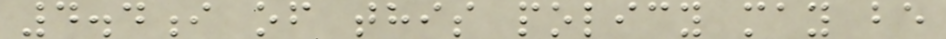4.4i of this policy may be
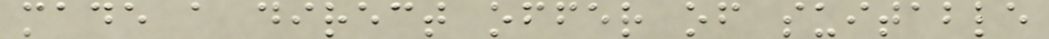made a direct offer of suitable
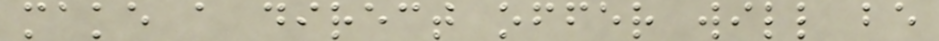make a direct offer will be
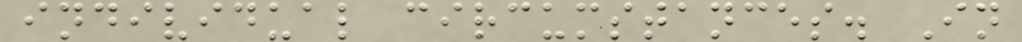individual circumstances. In
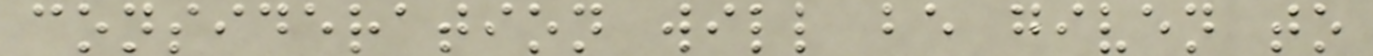consideration will be given to
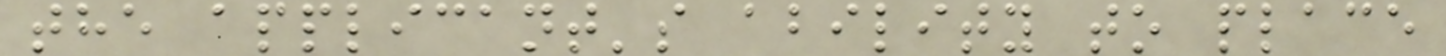the applicant's ability to place
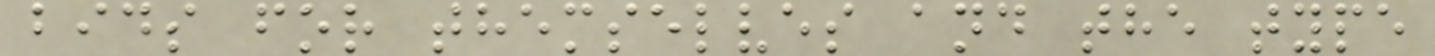bids for themselves and the type
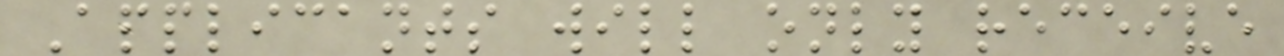Applicants will only receive
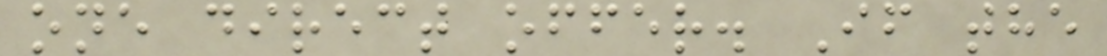one direct offer. If the
